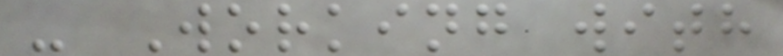- Working with
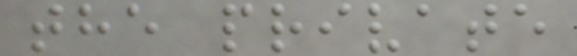the private
